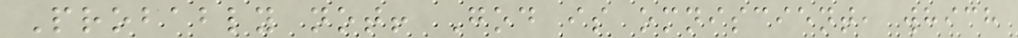Probably not! God is omniscient, which
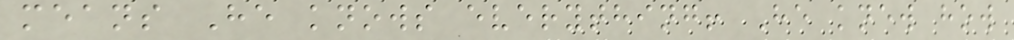means He knows everything! He knew how
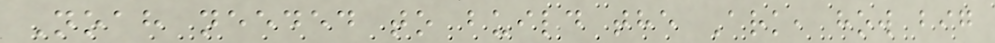Noah needed to build the Ark, how big
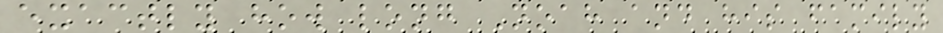exactly how long Noah and his family
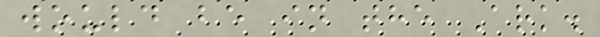would be in the Ark.
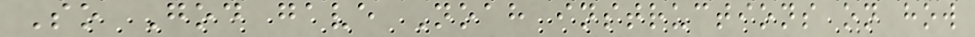So God gave Noah instructions on how
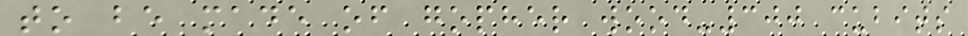to be made of gopher wood-300 cubits
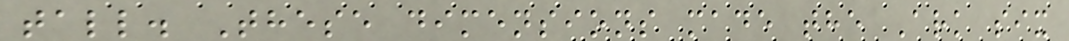tall. These dimensions made the Ark six
